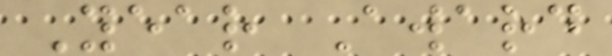Year Award
